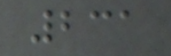231
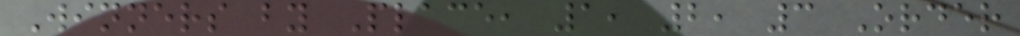Winners by Place, 1, 2, 3 Order
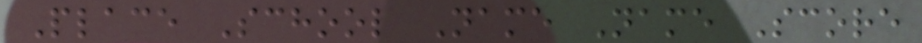Place School Name Name Score
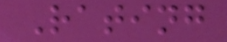Rating
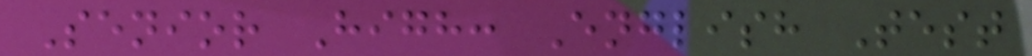Senior High: English Test
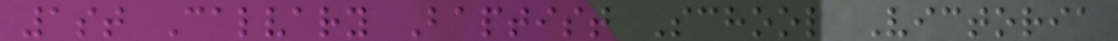1st Calvary Baptist School Victoria
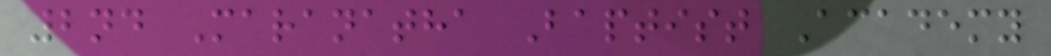2nd Maranatha Baptist Academy
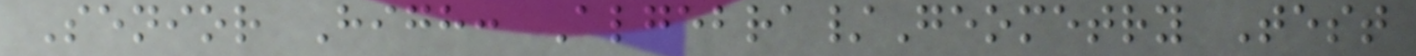Senior High: Algebra/Geometry Test
